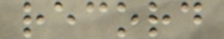record
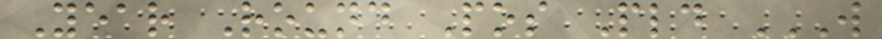Year Round Pos Pld W
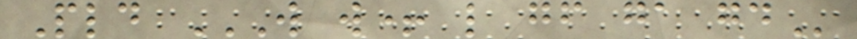Pld W W+ L GF GA GD
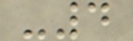-4
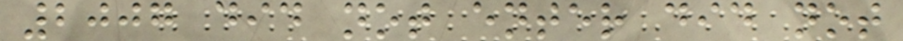2007 did not enter did not
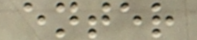enter
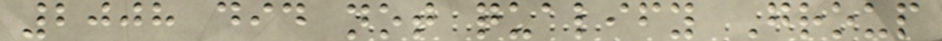2008 did not qualify Group
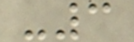-3
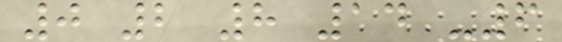0 2 8 14 -6
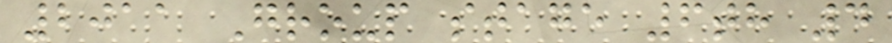2011 Group stage 6th 4
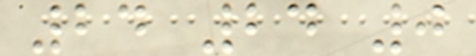24 24 0
